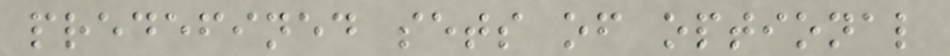predefined sets of optional
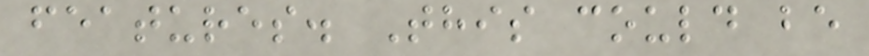features. This could be
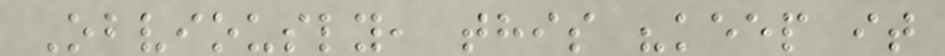Obviously, this "keep it
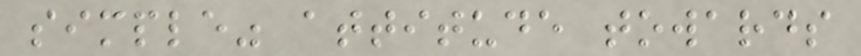simple" attitude towards
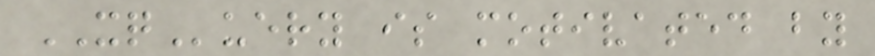XQuery is motivated by
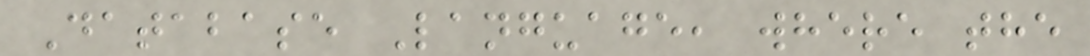Database Language, where the
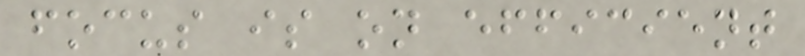focus is on efficient
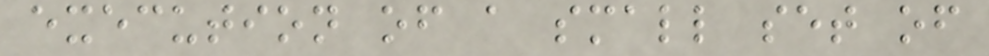execution of a small set of
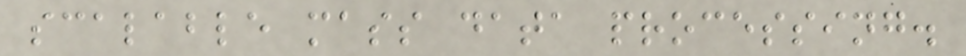scalable mass data processing.
